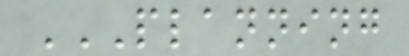PLANNING
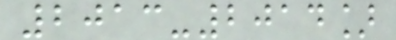2013-2014]
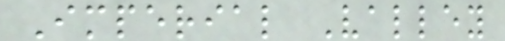Imperial Valley
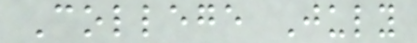College July
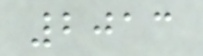2013
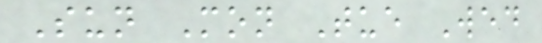Sun Mon Tue Wed
